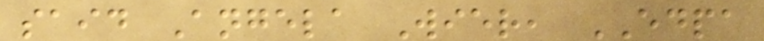said Angela Wier, EDPA
